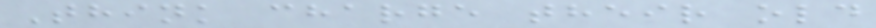Think charge their old
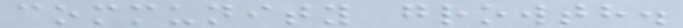community growth.
